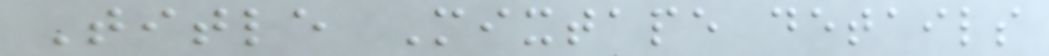Title Mixtape details
